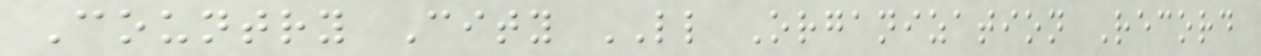Country City LL Organization Record
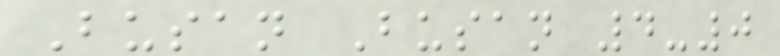Busan Busan 4-0
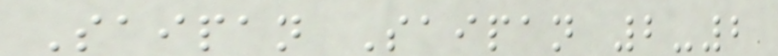Saipan Saipan 2-2
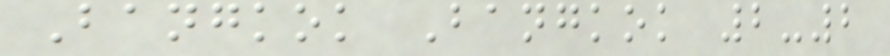Bangkok Bangkok 2-2
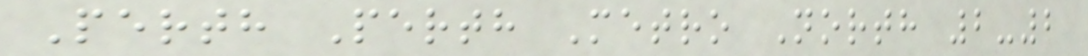Perth Perth Metro North 2-2
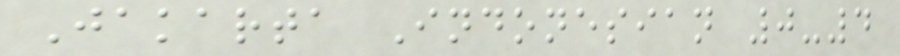Jakarta Indonesian 0-4
